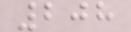208
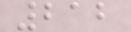212
